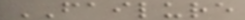FAILURE
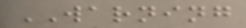WARNING
